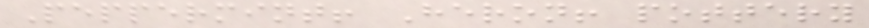Peppermint! Heron! pottery
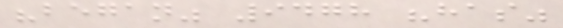"began" 9478 "has"
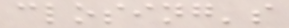closing's
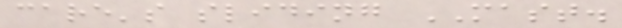care's sliding MAST.
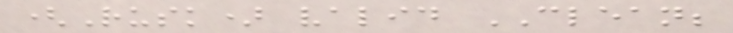(Rusk) valid CLEAN;
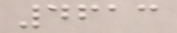4613
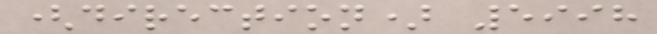(direction) 5998
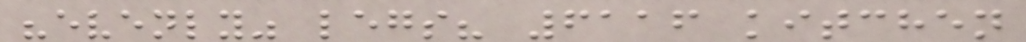"evenly" legs? 6116 kitchen
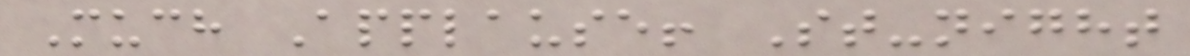Much Applause! St-night
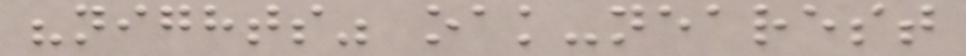"nights" oak-nearest
